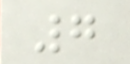7
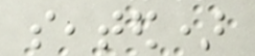seated)
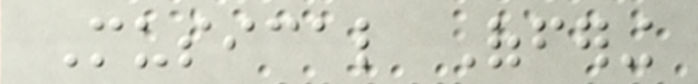Musical Offering
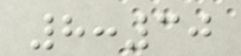8:30
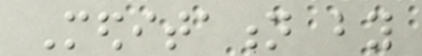Meditation by
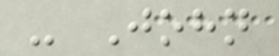- John
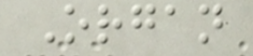Organ
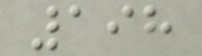198
